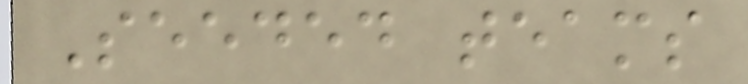Seeded teams
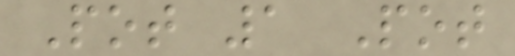Pot 1 Pot
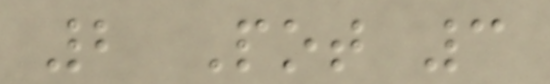2 Pot 3
